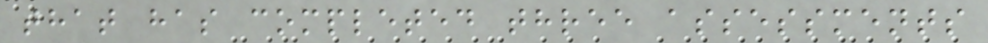that has completed three assessments
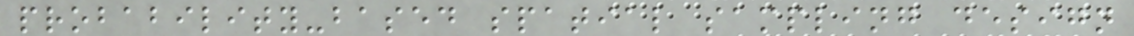probability-based spatial sampling design
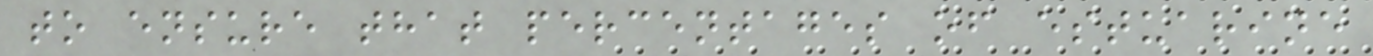to ensure that percentages of estuarine
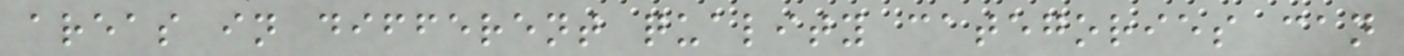areas in different quality categories can
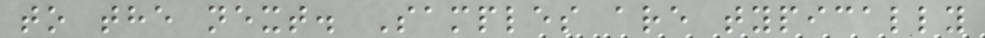to the next. Samples are typically
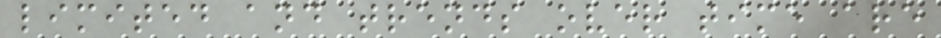limited and trends over time are
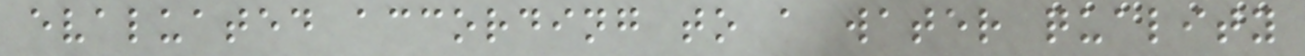evaluated according to a water quality
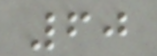60
